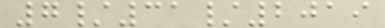7/31/2019
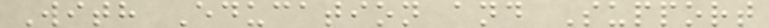With Education and Support
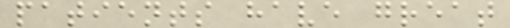patients have great
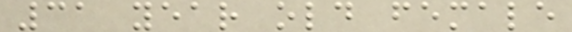31 year old female
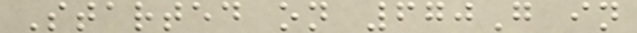Started on 670G in
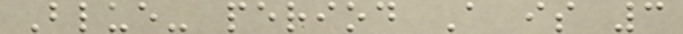Blue- period A is 3
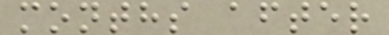months after
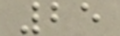25
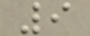9
